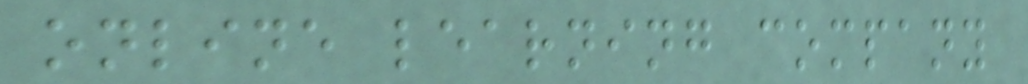online learning company
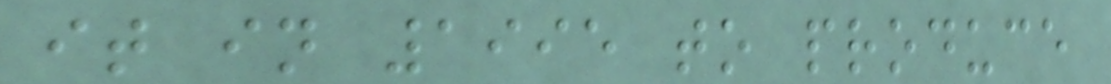it in 1995 to produce
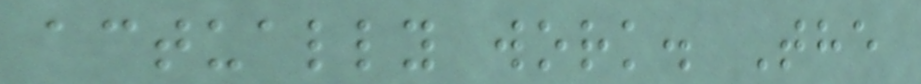actually work. The
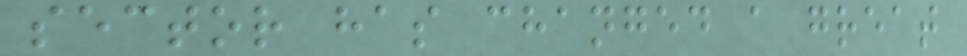sector has changed a great
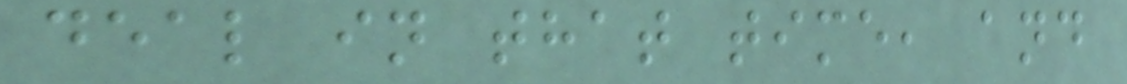deal in that time, and
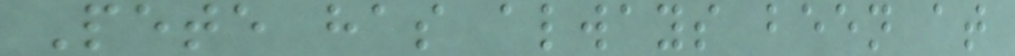Pete has always been at
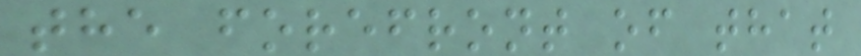the forefront of that
